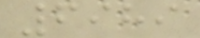6989
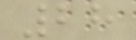28
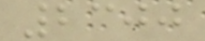2300
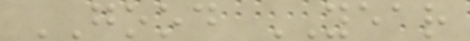GOOD YEAR
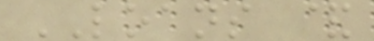LOANS &
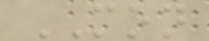MON
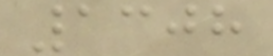1308
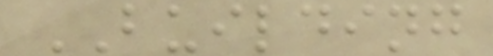BUILDING
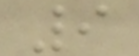9
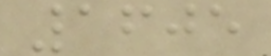1605
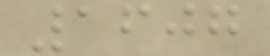1607
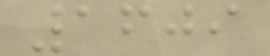1609
